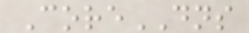CoreDNS
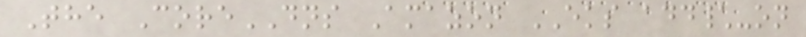The CoreDNS Amazon EKS add\-on
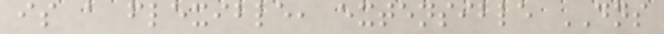is a flexible, extensible DNS
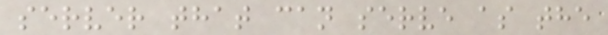server that can serve as the
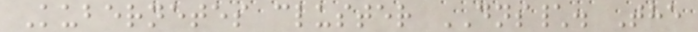Kubernetes cluster DNS\. The
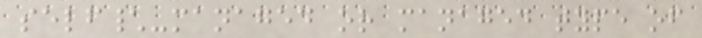self\-managed or managed type of
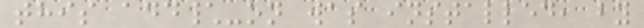this add\-on was installed, by
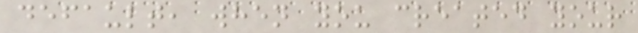default, when you created your
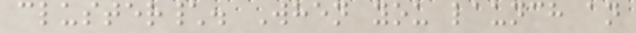cluster\. When you launch an
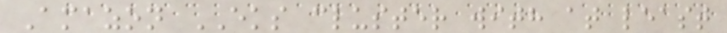Amazon EKS cluster with at least
